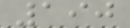190
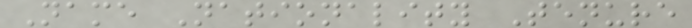Name Nationality Tenure
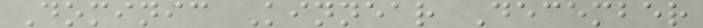Dominic Kinnear December
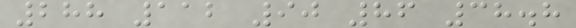288 112 90 86 38.8
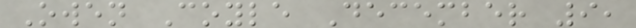Owen Coyle December 9,
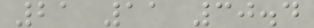21 11 30.4
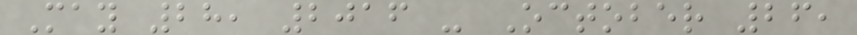May 28, 2016 - October 26,
